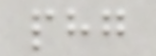phg
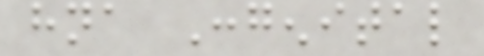hna Congenital
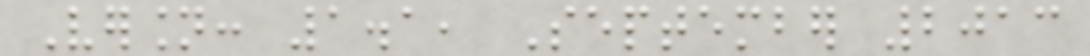Version: 1.1, September 2013
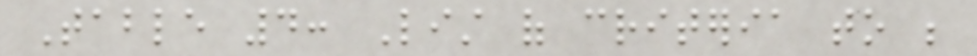Table 4: List of criteria to be
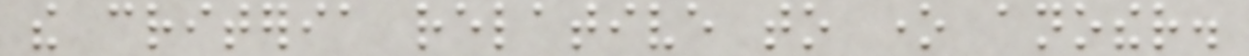the criteria relative to one another.
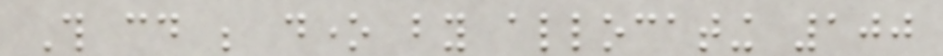This could be done by allocating 100
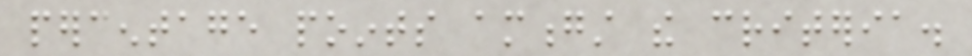percentage points amongst the criteria.
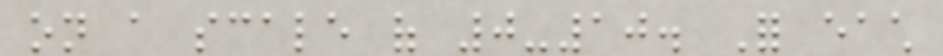on a scale of 0-10. For each
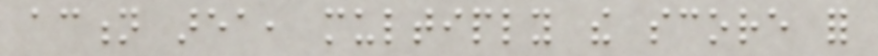action area, multiply the score for
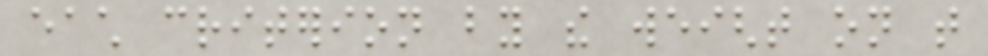each criterion by the weight on that
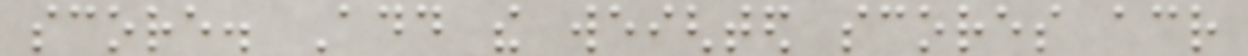score. Add the weighted scores across
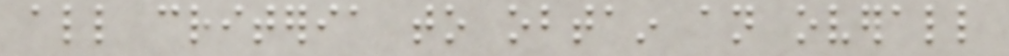all criteria to obtain an overall
